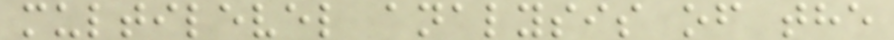multilevel analysis of the
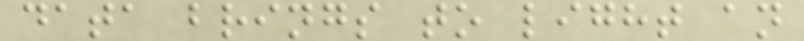data brings to light an
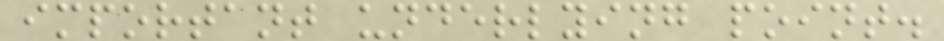important underlying point.
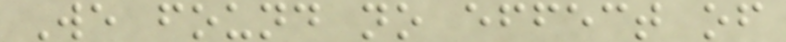We found no effect of
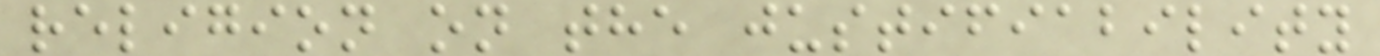religion on the justifiability
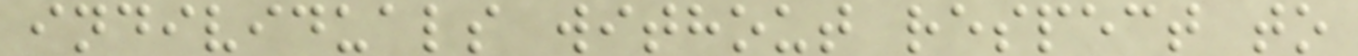individuals without respect to
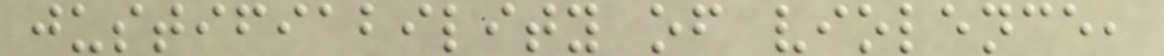justifiability of violence,
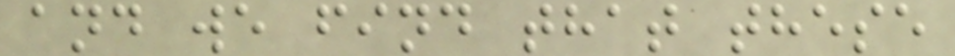and we find that these
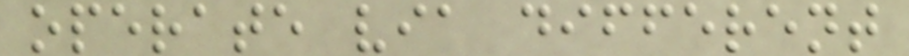operate via different
